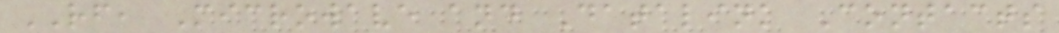RF, Microwave and Datalink Contacts
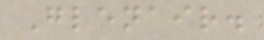Glenair.
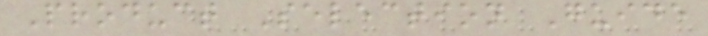Product Selection Guide
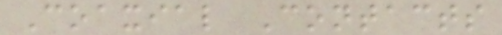Coaxial Contacts
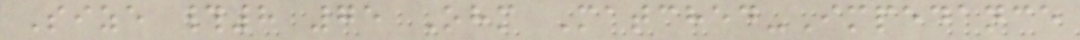Size #8 75 Ohm Matched-Impedance
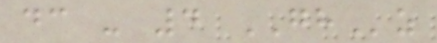dc - 4 GHz
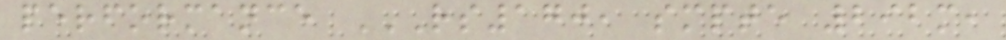performance RS170, SMPTE 292M,
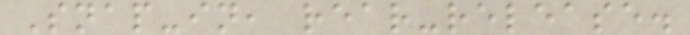Snap-in, rear-release.
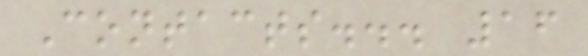Contacts... 16
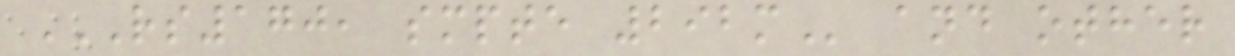RS170, SMPTE 292M and other
